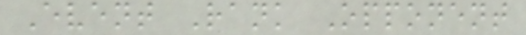Event Rank Opponent
